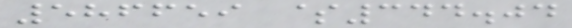586659 $344.04
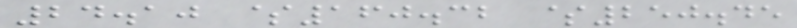24.10 $160.32 $250.45
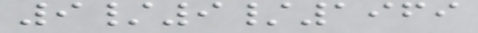9/9/1969
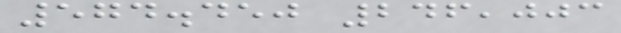574.450 246,003
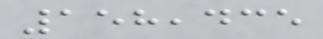158,435
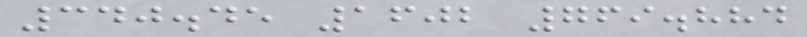340.45 1602 769.884
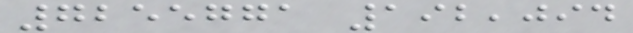7255771 192,094
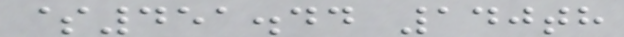$451.44 140th
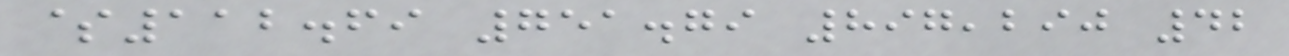$112.69 751.79 897,290 42
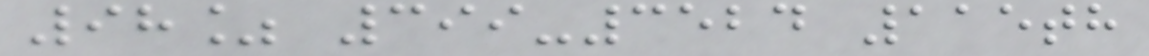98% 399-3524 115th
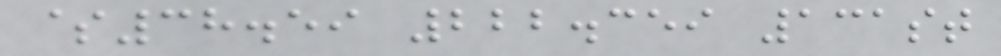$38.59 222.359 131st
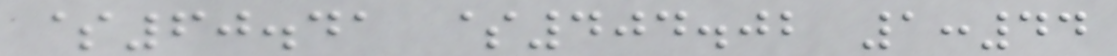$60.41 $404.02 1:44
